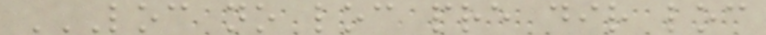LOC NO LOC PRE DIR LOC
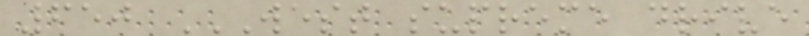650 WEST SUPREME DRIVE
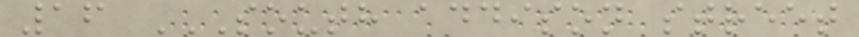16 SOUTH ADDISON STREET
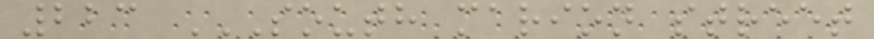223 SOUTH MARION STREET
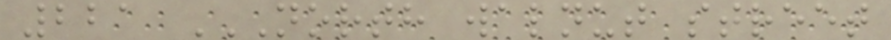221 NORTH WALNUT STREET
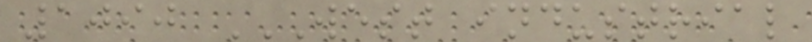1090 WEST INDUSTRIAL
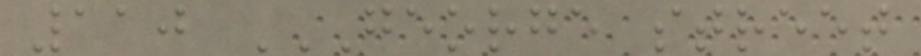110 GEORGE STREET
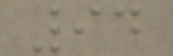94
